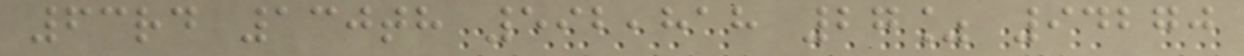63rd 130th 592,818 27% 94270
